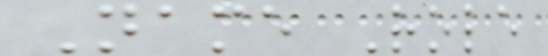Name Role
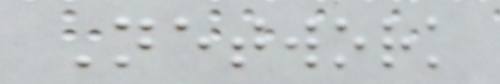Network
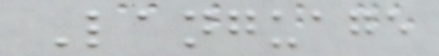Language
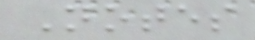Notes
